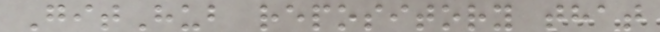GitHub repository that
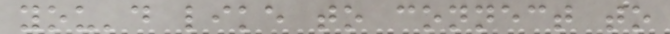you'd like to connect to
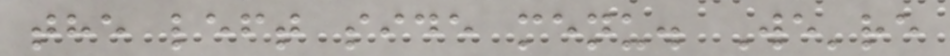the left side menu. We're
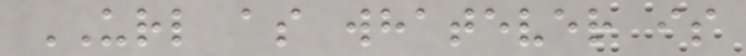URL as whatever is
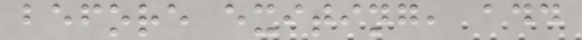before exiting, add
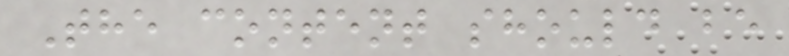The content should be
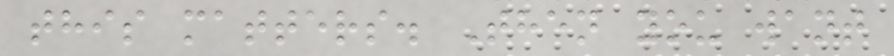this matters. Then you want
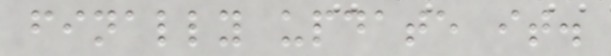finally update it.
